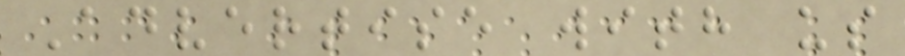Advertise with us
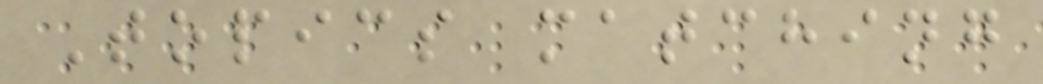Topics matching
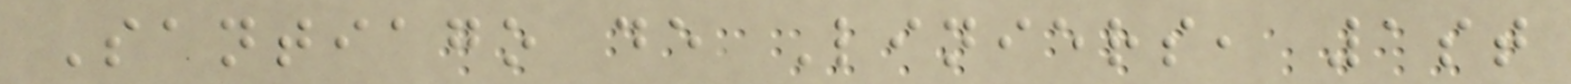Santiago de Liniers, 1st
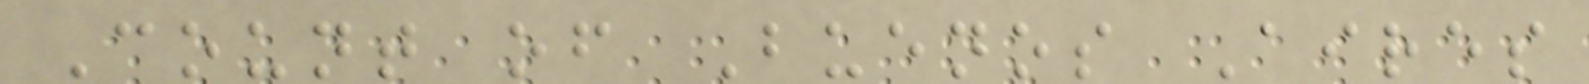Count of Buenos Aires
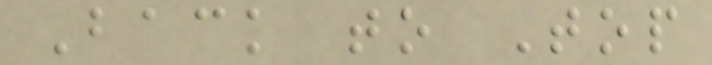Back to Top
